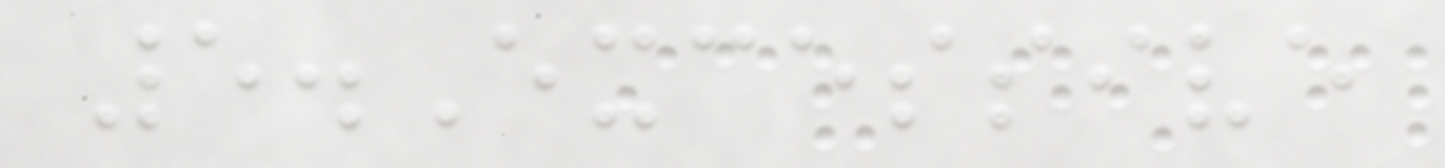5.Excessive
